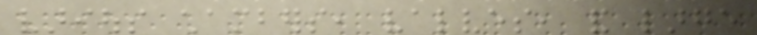various chambers, valves, and large
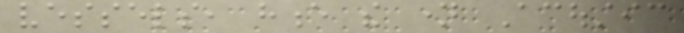vessels, hence the name Acoustic
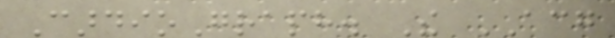CardioGraph. The ACG
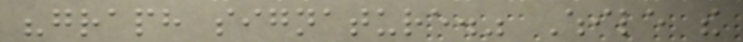"graph signature." While the
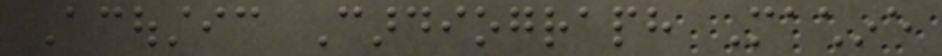Acoustic Cardiograph Machine
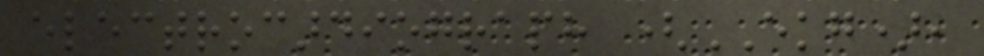electrocardiograph (EKG),
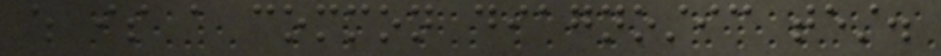which is a common diagnostic test.
